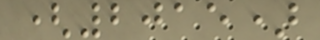(2015)
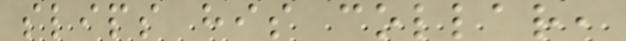slips his collar,
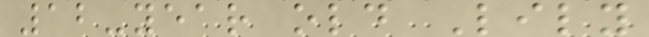12-year old Lily
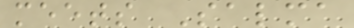meets Salma
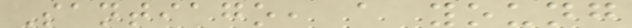Santiago, a young
